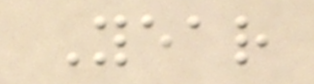Year
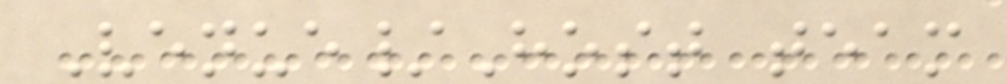Venue/Host team
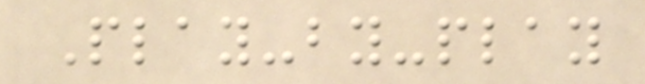Play-by-play
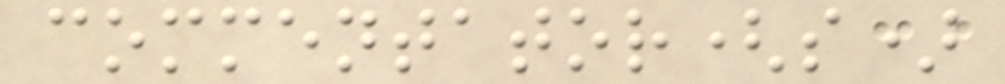commentator(s)
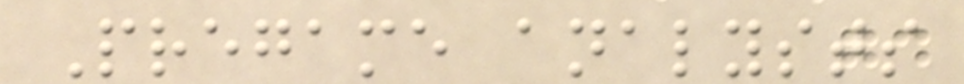Pregame analysts
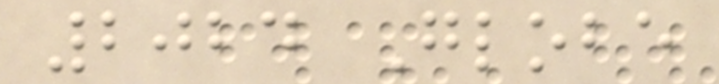2024 Globe
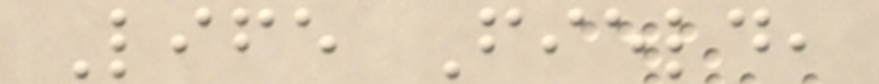Life Field,
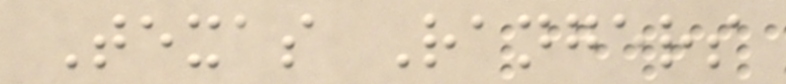Texas Rangers
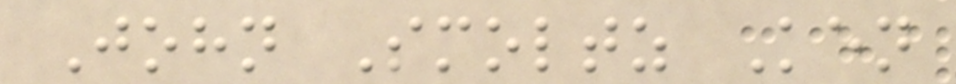John Smoltz Ken
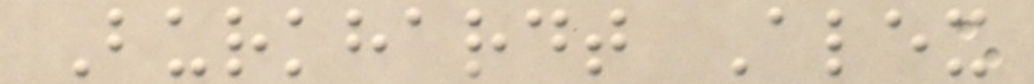Burkhardt Alex
